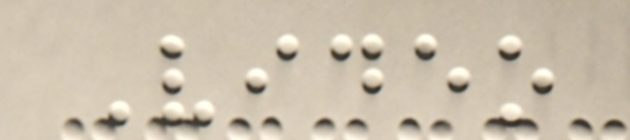Video
